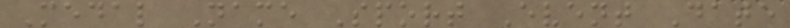Medal Name Sport Event Date
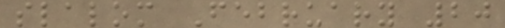slalom February 20
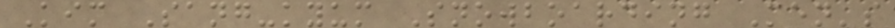Kim Sang-kyum Snowboarding Men's
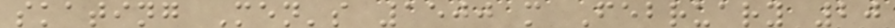skating Men's 1500 m February 20
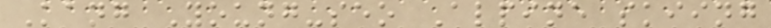Kang Young-seo Alpine skiing
